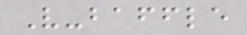V-baffle
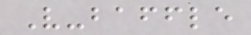V-baffle
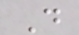D
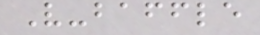V-baffle
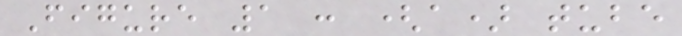Figure 1 : (a) tube
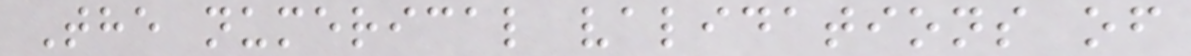The numerical validations of
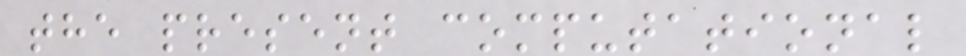the present computational
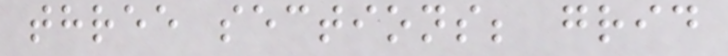three sections; grid
